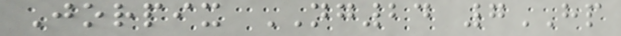Jorpix NG24 7HP
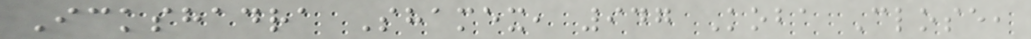Ickshadra Shamex, 947 Koba Close,
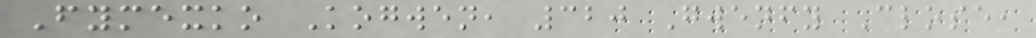Fymexko Kogwen, 320 Gwenfy Close,
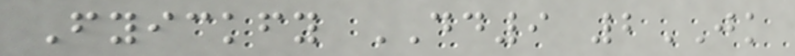Fyickfy DD9 2JK
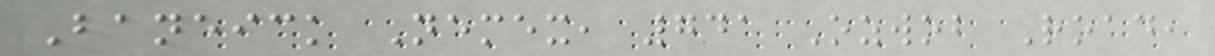Baneick Nemex, 741 Ozwob Road,
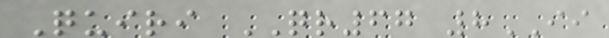Quiri QR67 8II
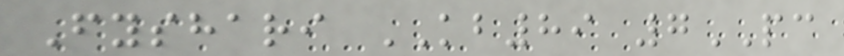Fyshari KB89 7PC
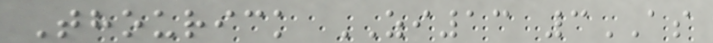Thourick ZI13 3AS
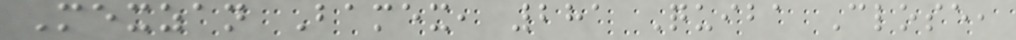Mexzan Bamex, 281 Quiba Close,
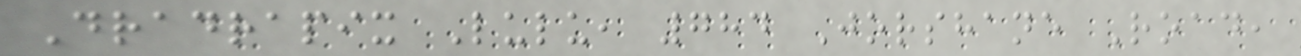Dradrapix Lulu, 784 Jorshane Road,
